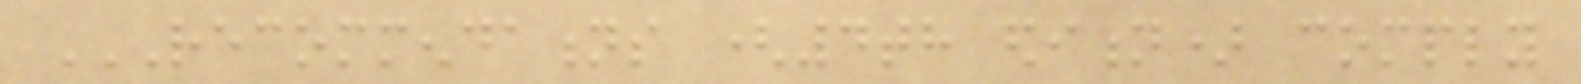RECOMMENDATIONS (4TH EDITION) COMPLY
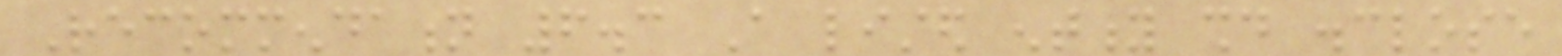Recommendation 6.3 A listed entity should disclose
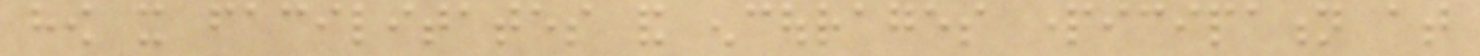how it facilitates and encourages participation at
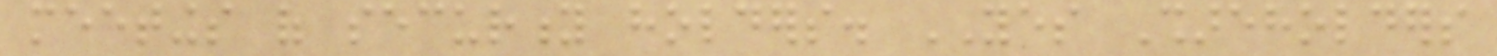meetings of security holders. YES Shareholders
